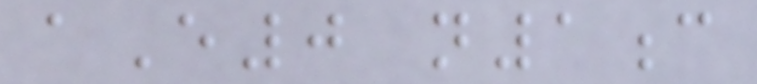aE0 n1c
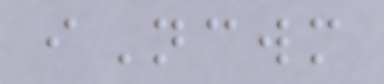iNcwm
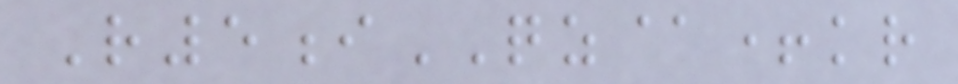R5iQZ@+kr
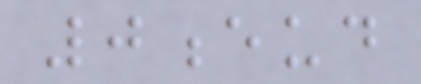0eud
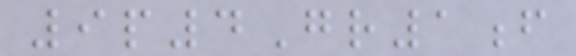9p4Gr1f
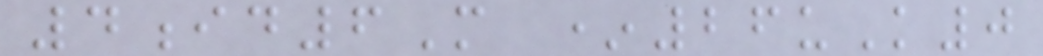4id6M *26uK0
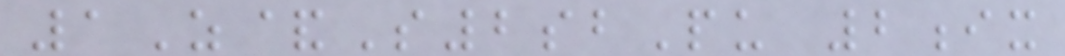1Z&S2sbPu 2ix
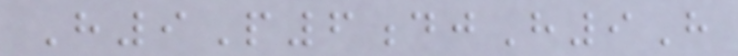H9P6djH9H
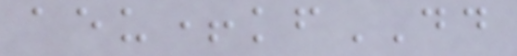aeu+kfDD
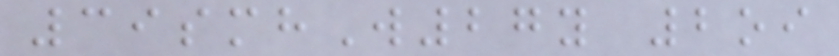39smhW27y 2oi
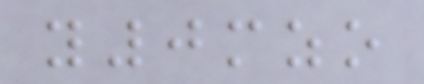y0mzo
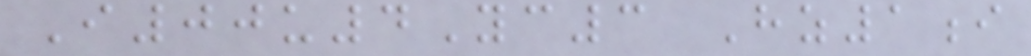I00u4Yc3 Hz1i
